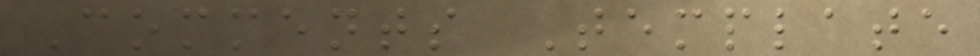Comments Template
